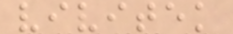vivitek
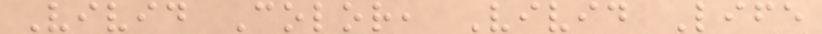Vivid Color, Vivid Life
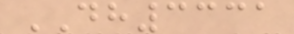DH3331
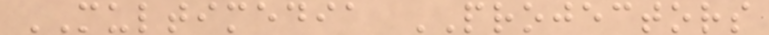MULTIMEDIA PROJECTORS
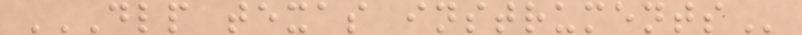DLP TEXAS INSTRUMENTS
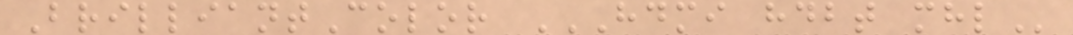BrilliantColor HDMI HDBT MHL
